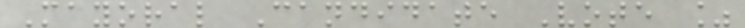Mayoral Candidate Vote %
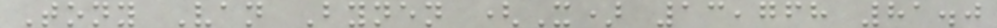Tony Van Bynen (X) 13,768 81.0
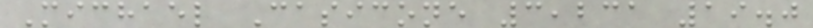Michael Casicone 3,231 19.0
